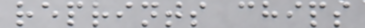reprints chips
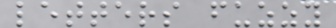letters fuzzy
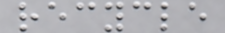recycle
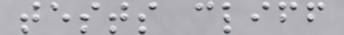tests cliff
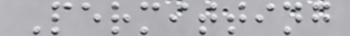Permitting
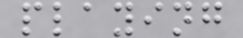playing
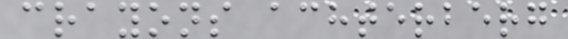crayons achterberg
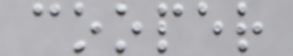cooper
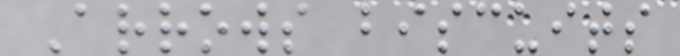Arrows biscuits
